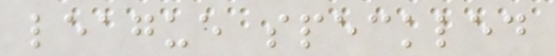league speckled
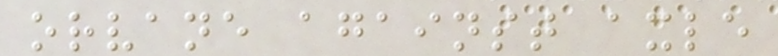orvane against axle
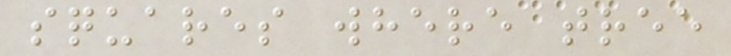squares where tree
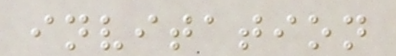invitation
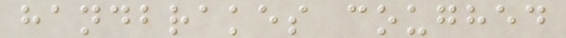handbrakes coughed
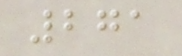271
